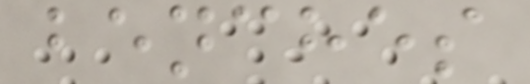benches
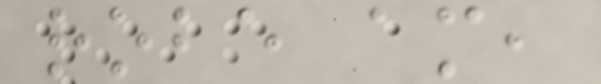robe am,
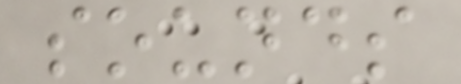sounds
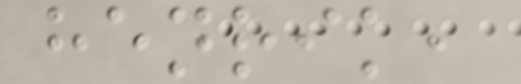henrik,
